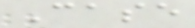Case
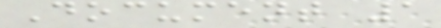Document 1
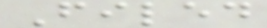Filed
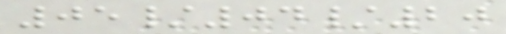05/04/20
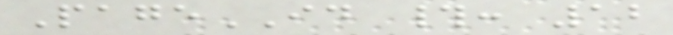PageID #: 12
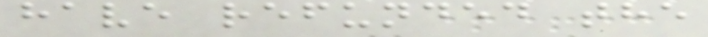have refunded the
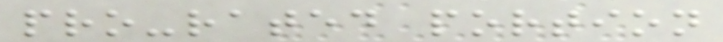pro-rated portion
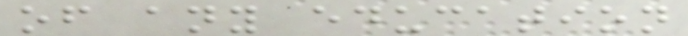of any education
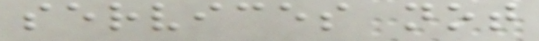services not
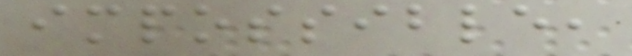impossible,
